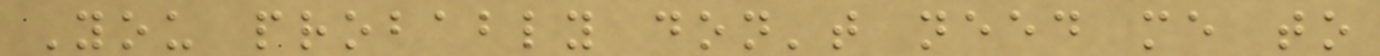You probably don't need me to
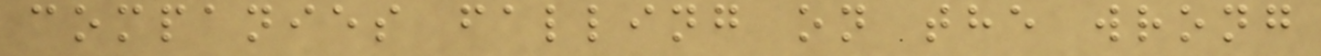companies falling on the wrong
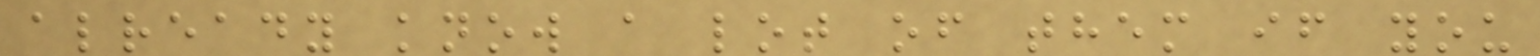already know a lot of them if you
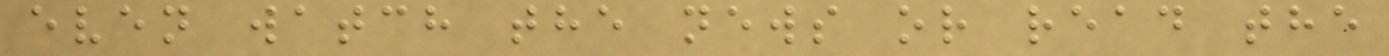even watch the news or read the
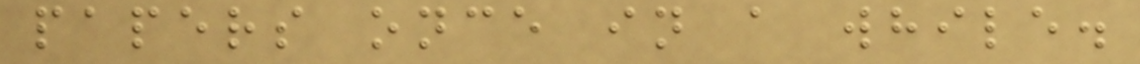papers once in a while.
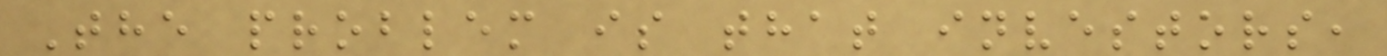The problem is that investors,
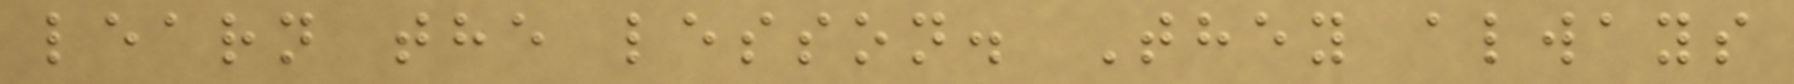learn the lesson. They always
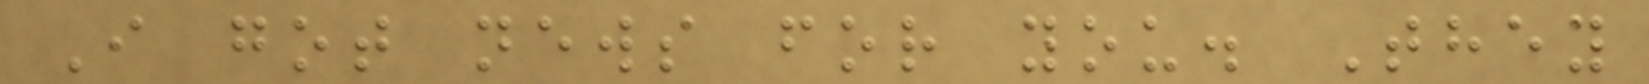I got news for you. They
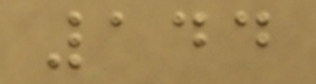144
